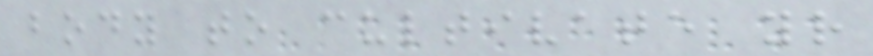body to cultivate your
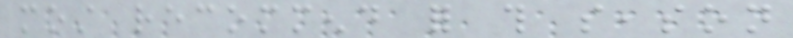most recommend for this season
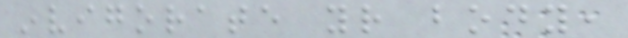invigorate your body,
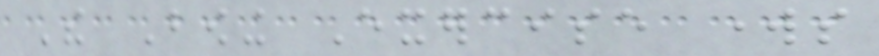The Bowing Exercise works
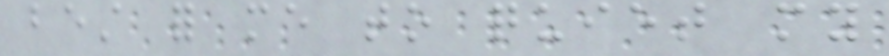best for me to quiet my
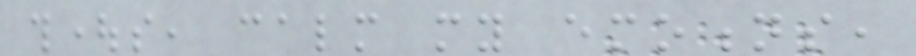thoughts, calm my emotions,
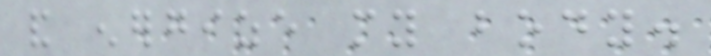and energize my body.
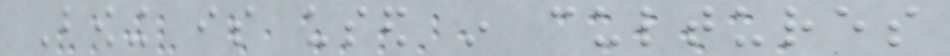Bowing is used in cultures
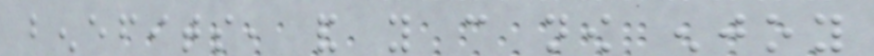benefits, and you can now enjoy
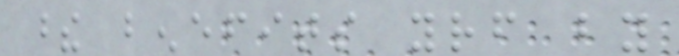these benefits yourself by
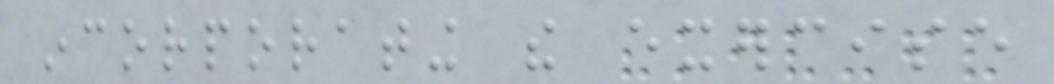incorporating the exercise
